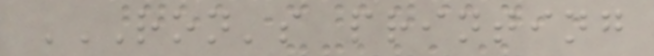RON'S PRINTING
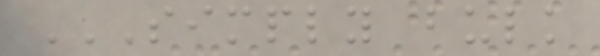SIMPLY BULK
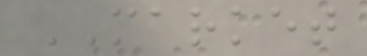MARKET
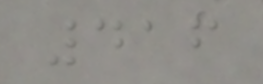416
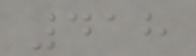418
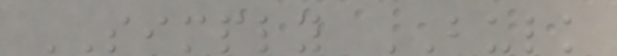SIMPLY BULK
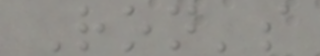Ron's
